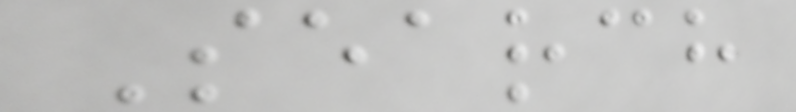Search
